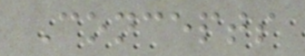Concepts
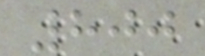800
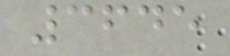3645
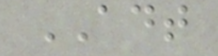ADT
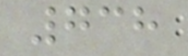738
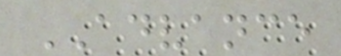ADVANCE
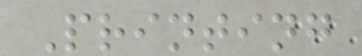Printing
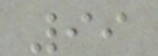99
